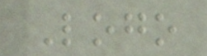Logo
